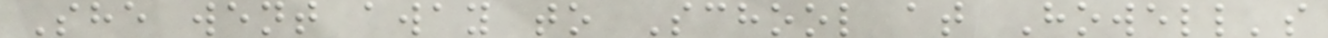She went away to School at Howell's
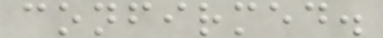confirmed.
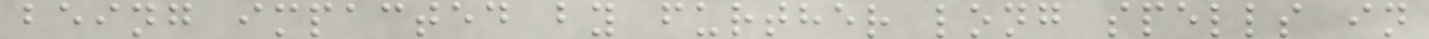being impacted by further long spells in
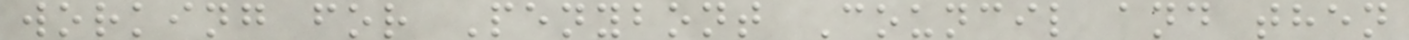working for Penybont Council and then
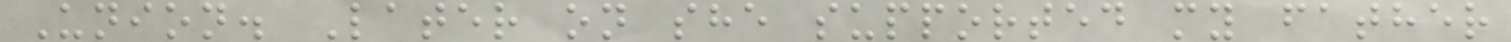Union. Later on she supported my father
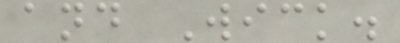and Wick.
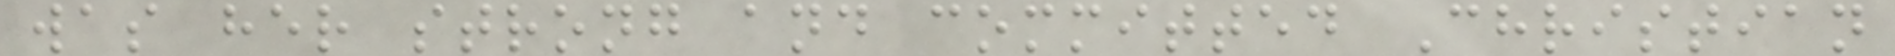was her strong and committed Christian
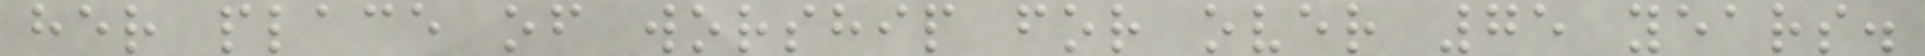her place of worship for over 75 years.
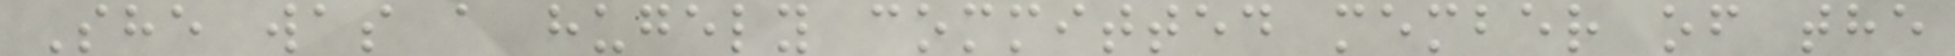She was a hugely committed member of the
